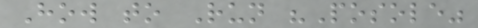How to Run "Posole"
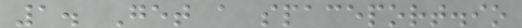1. Get a spaceport.io
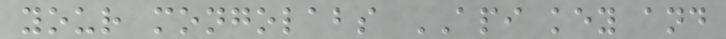your mongolabs API key and
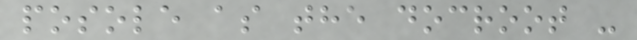posole as the docroot -
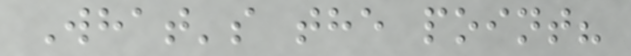What's the point?
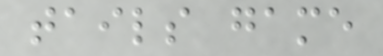tails game
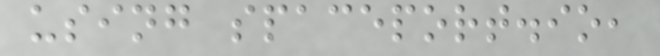using spaceport.io,
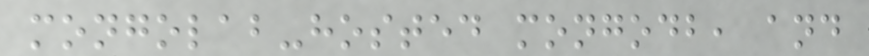mongolab-hosted mongodb, and
